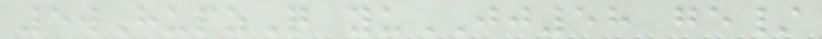5wHupzQ yuJJ58 ge/
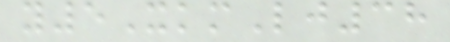y5XkmLj38
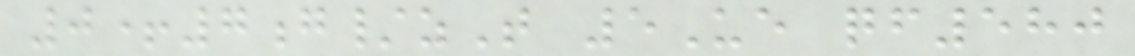0+7g/zT 5Ue qf580
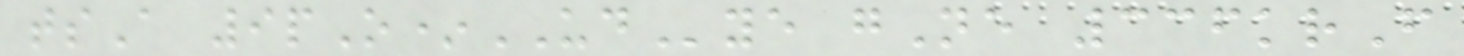tsA 9pO*UDye gNe 336krF
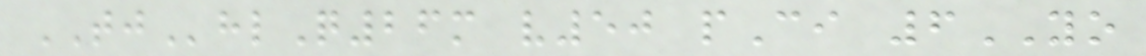TJhlQ26m v50 pCi 6YO
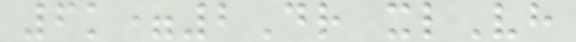6k=2Dr xlVh
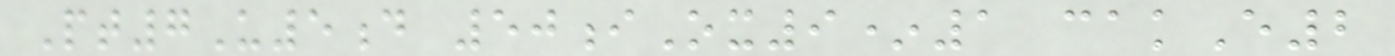Pt7U5d 50iOx9*1 cakE2
